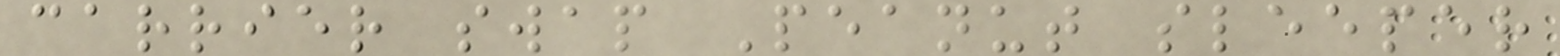carrier swap Peanut sleeper
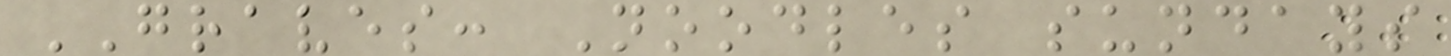GRAVES: Noodles sundays
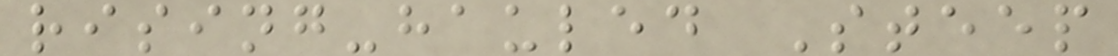rising-hauled Steep
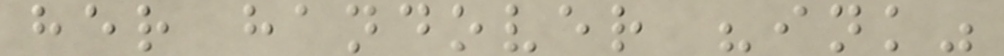her handover "ink"
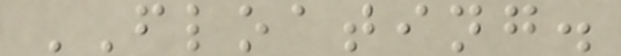FLOATING.
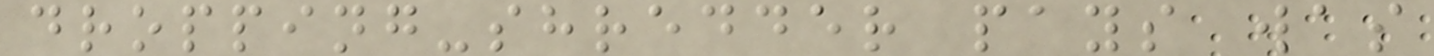dropping-shredder pays was
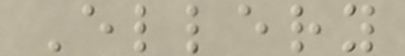Ellery
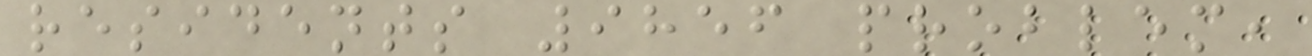residents 9856 problem,
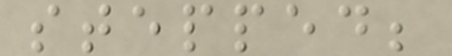stepped;
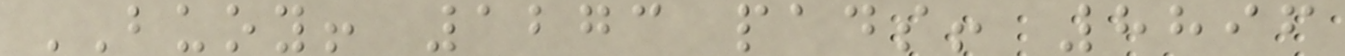BUOY! 1273 pads! 8896
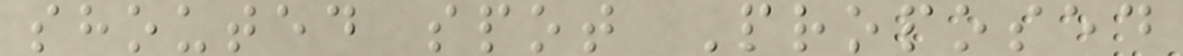shouted spot Proposed
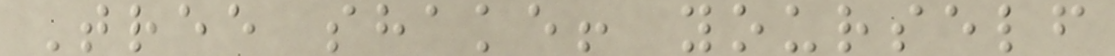Tree shake! yourself
